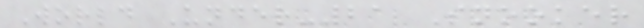World Under-21 Snooker
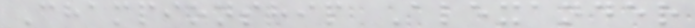Championship Alexander
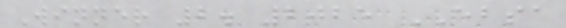Winner 2. 2025 EBSA
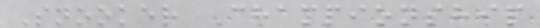Snooker Championship
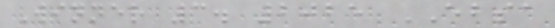Winner 3. 2025 EBSA
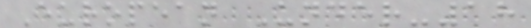European Under-18
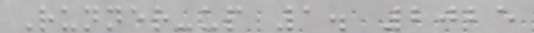Runner-up 1. 2025
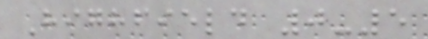Highfield 0-5
